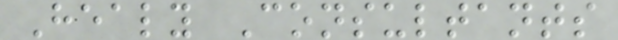Healy Consultants
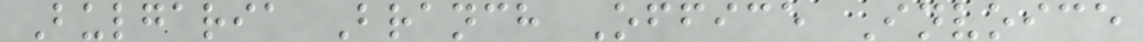Bulgaria Branch Office Invoice
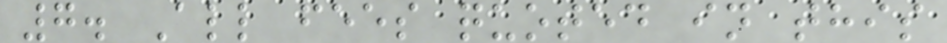7. All fees quoted in this
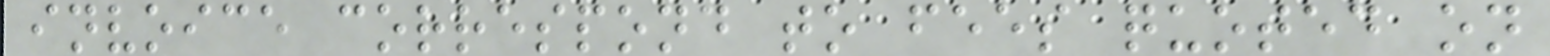invoice correspond to fees quoted on
